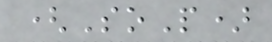(SoP)
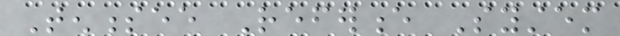Tennessee Reference System
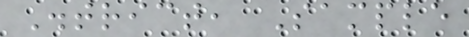District, Sample
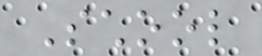School
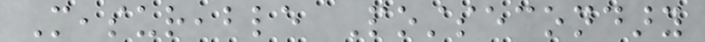Measureable Postsecondary
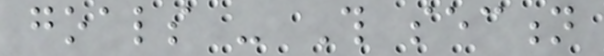goals - This section
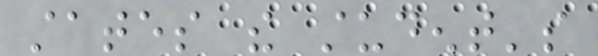states the student's
